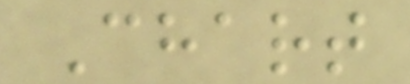Chart
